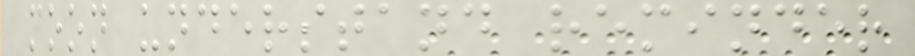moon understand reminder
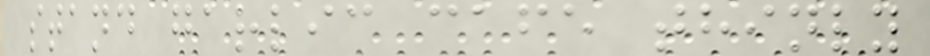stand garlic cafe thinly
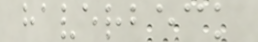haverbeck
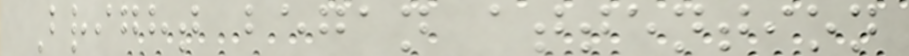Bright began attention
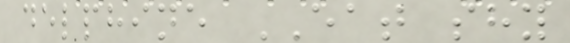delphine EAT shy
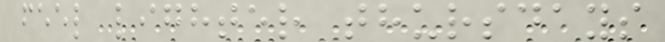feel lighter thursdays
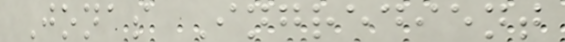Jonas Ingredient
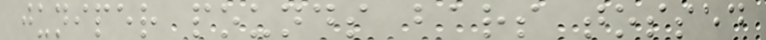juniper pounds bars tossed
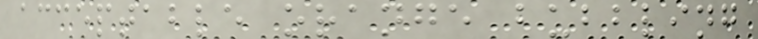acceptable orange bubbling
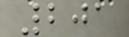201
